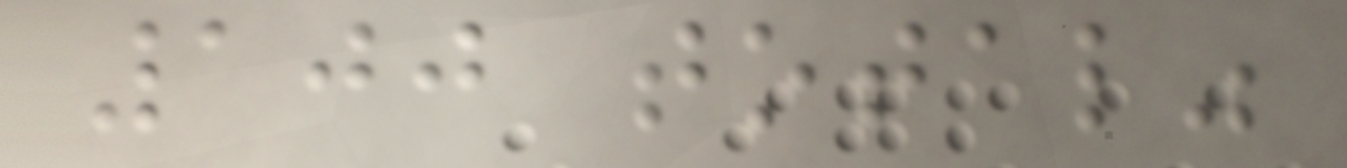100 total"
